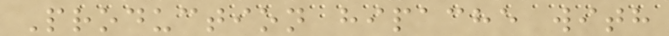Production hipache with
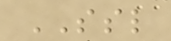SSL
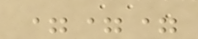===
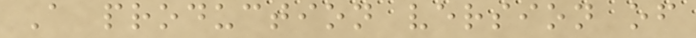A production version of
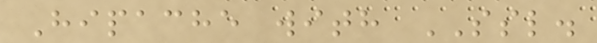Hipache with SSL.
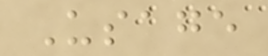Usage
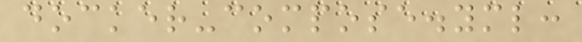docker-compose.yml:
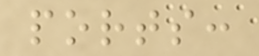ports:
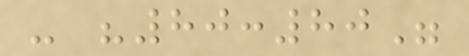- "80:80"
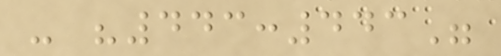- "443:443"
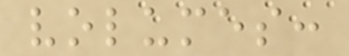volumes:
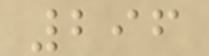296
